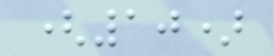(10)
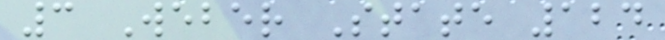3 Weber State 124
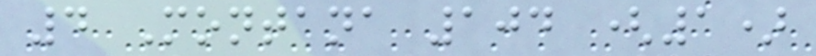4 Montana 104 (1)
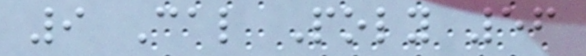9 Cal Poly 56
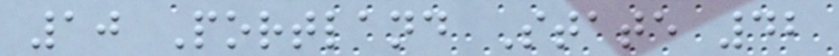10 Portland State 42
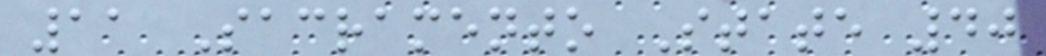11 Sacramento State 40
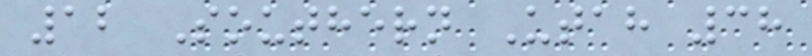12 Southern Utah 38
